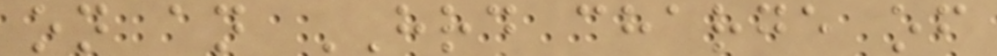on an HRD charge of
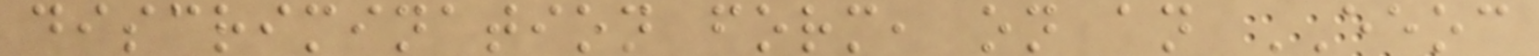discrimination form, on an EEOC
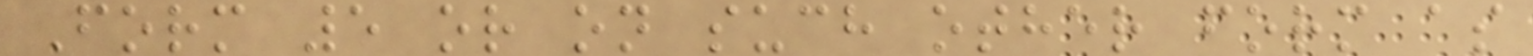Form 5 or on such other form as
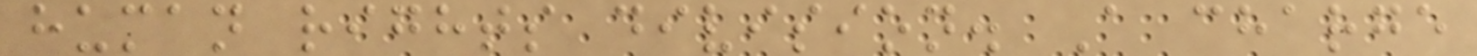human rights division. A charge
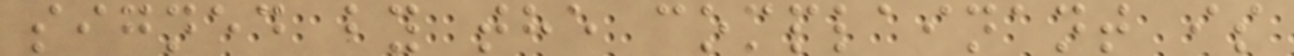signed by the complainant is
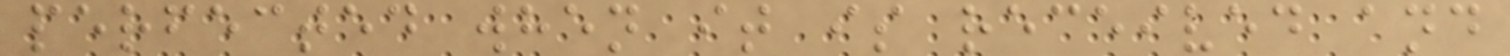perfected when it is received and
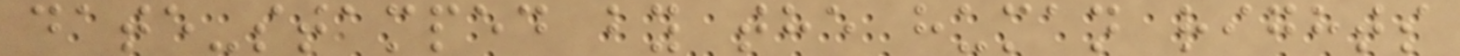date-stamped by the human rights
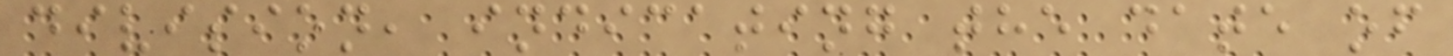division, indicating the date of
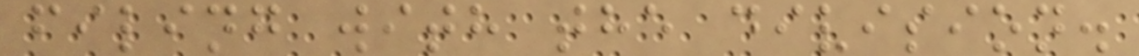filing with the division.
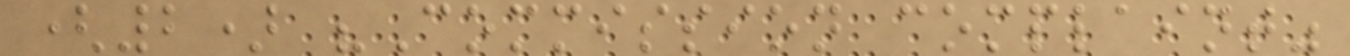(2) "Commission complaint"
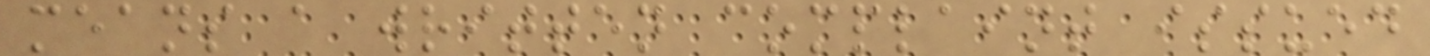means a written complaint issued
